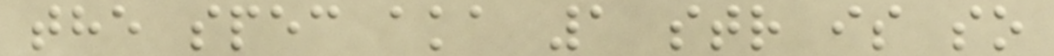the spec aka 1 str is so
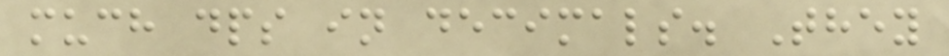much dps in decimals. They
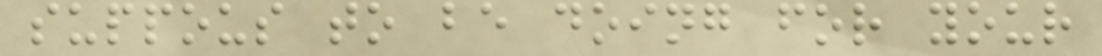suppous to be doing for your
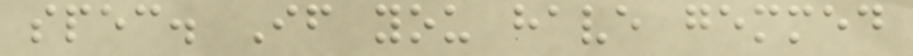spec. If you have gemmed
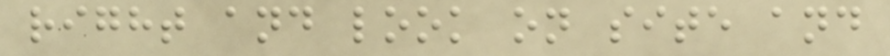right and look on site and
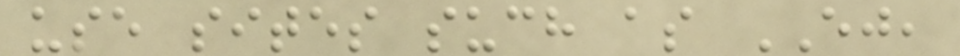use sites such as EJ,
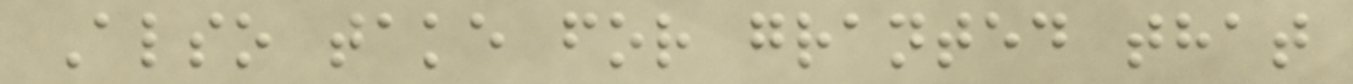Also take for granted that
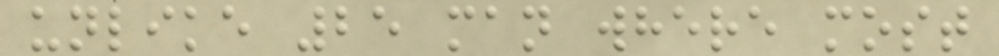unlike 25 man where most
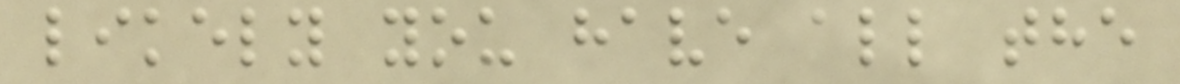likely you have all the
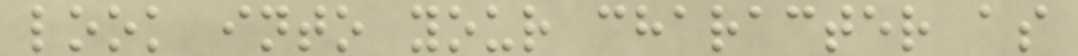look into your character as
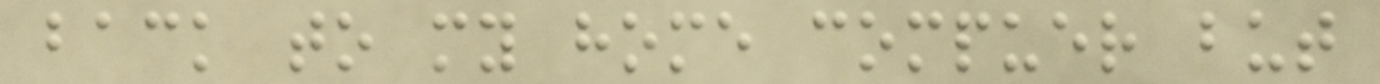back to my home compuer but
